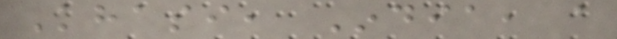Khasi, India, a
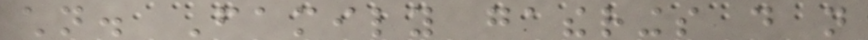children. Family gatherings do not
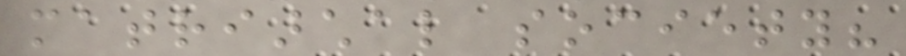matriarchal society?
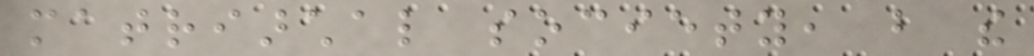matriarchal society, but the
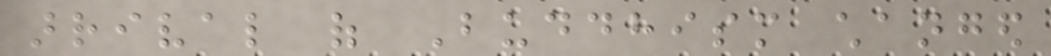arrival of Buddhism changed
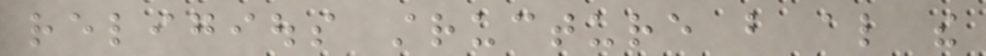religious structure but also the
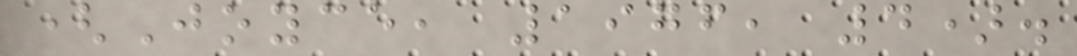(Joyce, 1976, 4).
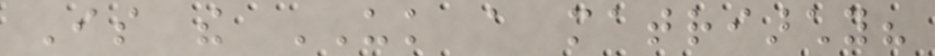Is the UK a matriarchy?
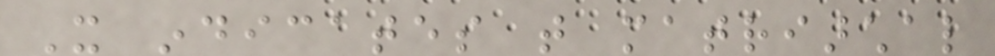It indicates that matriarchal
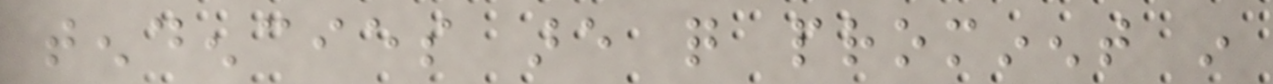tendencies are quite prominent in
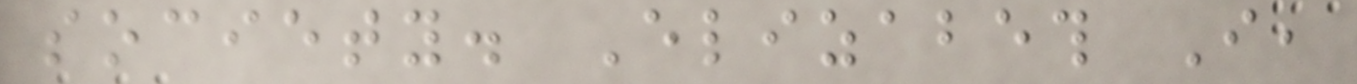society. Elizabeth I,
